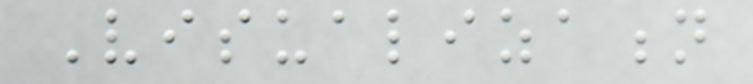Visualization
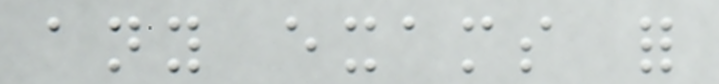any exams for
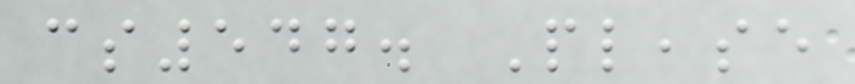cs547. Please
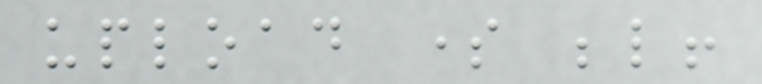upload some below!
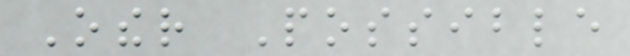Other Possible
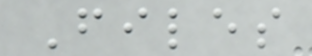Files
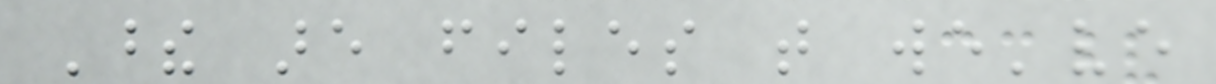These are files that we've
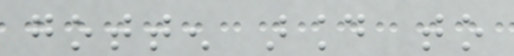gotten around to
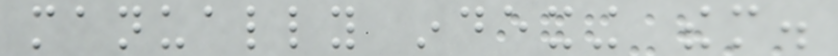manually indexing them.
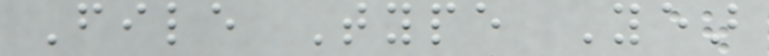File Type Year
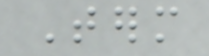Term
